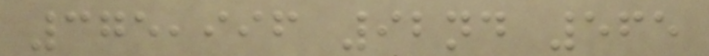375,996 92nd 565
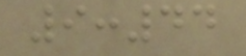9:44
